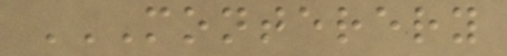MONTERERY
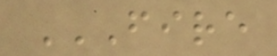FIRE
